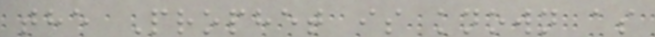the Prophet is known as
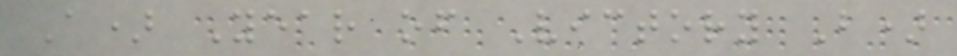A) Year of Victory B)
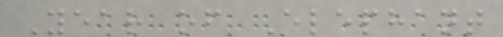Year of Elephant
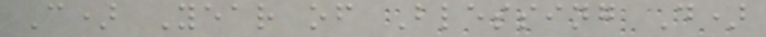C) Year of Blessing D)
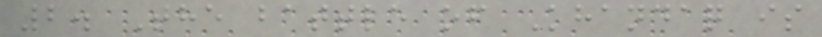2. The battle of Khandaq is
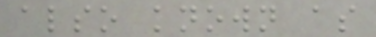also known as
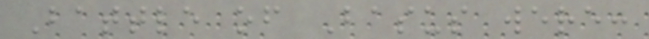Battle of Basus were:
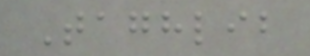Taghlib
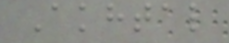Akhtal
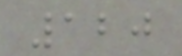120
